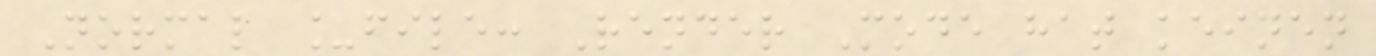Normal _file: Render Mode hat keinen
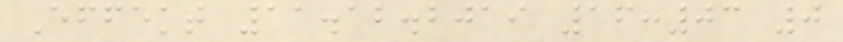Effekt 11.12.2019 16:03 0
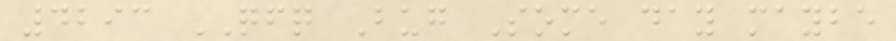4293 QFQ Bug Some day maybe
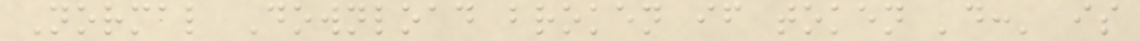Normal Download broken if token 'd:' is
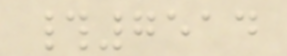#7514
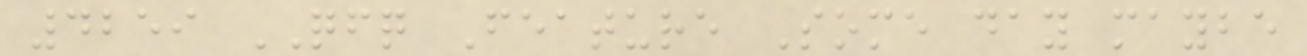4259 QFQ Feature Some day maybe
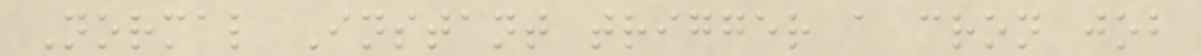Normal Instant trigger a cron job
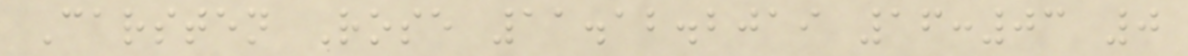Carsten Rose 11.12.2019 16:03 0
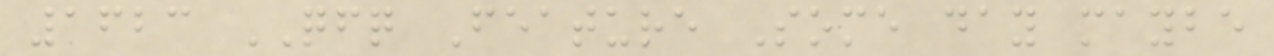1623 QFQ Feature Some day maybe
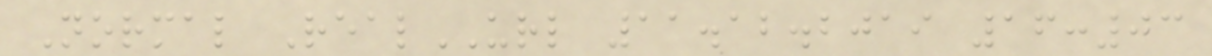Normal RealURL 11.12.2019 16:03
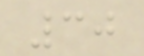30
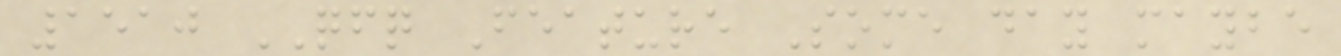1510 QFQ Feature Some day maybe
